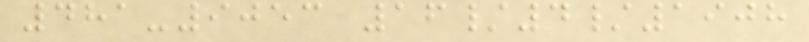481-9053 16/4/1908
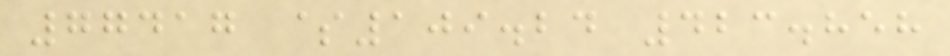77417 $109.24 423.858
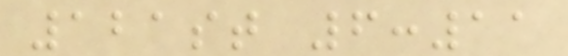121st 6:11
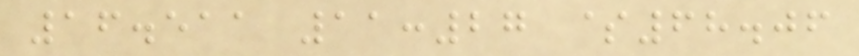16.511 11:27 $68.06
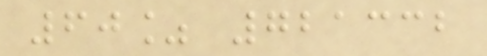60% 721332
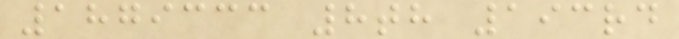1879333 8th 193rd
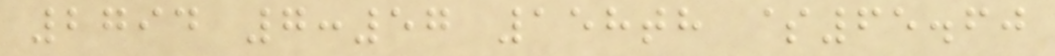2794 7:57 158th $65.60
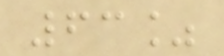63%
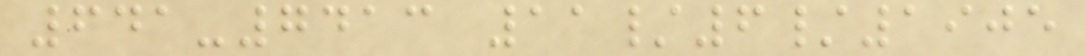641-7413 11/6/1905
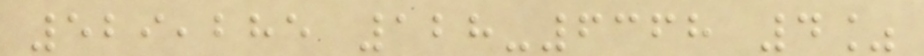529,285 128-6368 4%
